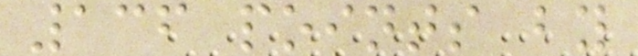136 points by
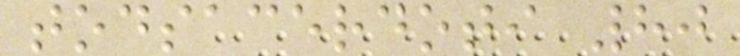todsacerdoti 80
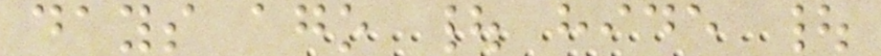days ago | hide |
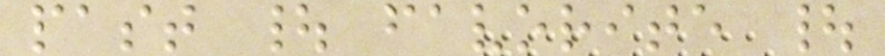past | favorite |
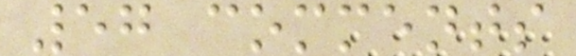57 comments
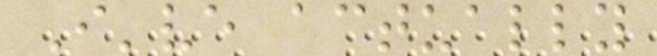I've actually
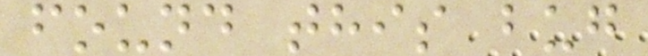found this bug
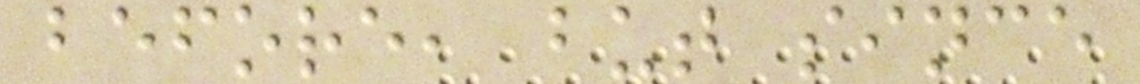before, but since
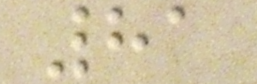81
